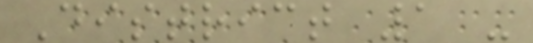District 1 -
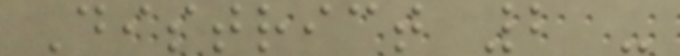District 2 -
